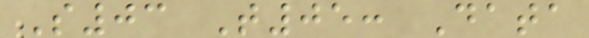S03 T05: Data
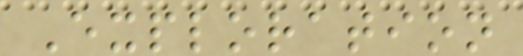Exploration
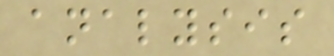analysis
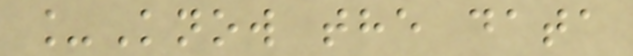_Know the data
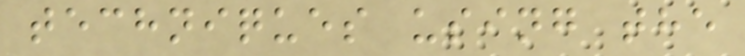techniques using the
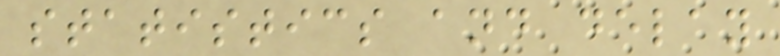statistics and delay
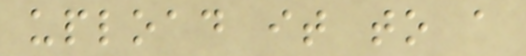upload it to a
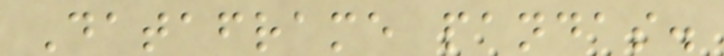Dataframe pandas.
